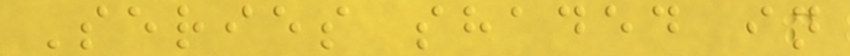Series shaded in
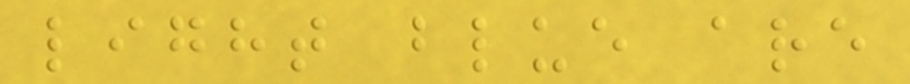light blue are
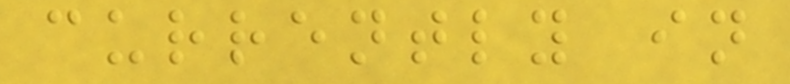currently in
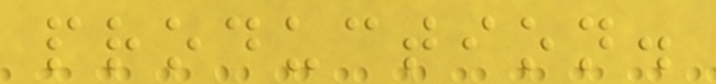production.
